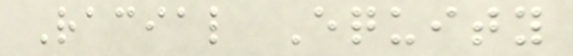Racial Equity
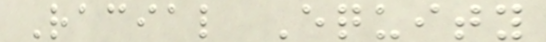Racial Equity
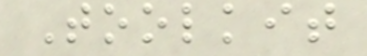Toolkit
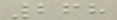268
